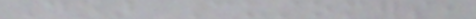Dear Customers,
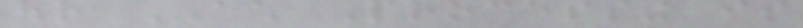our ACH Processing is
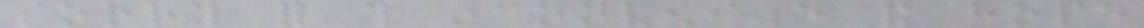sorry for this inconvenience and hope
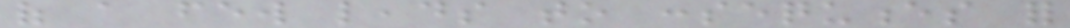of a few leads to consequences for
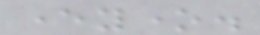everyone.
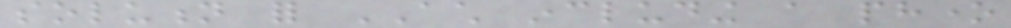solution for ACH including a phone
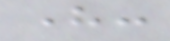here:
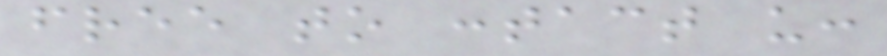free to contact us:
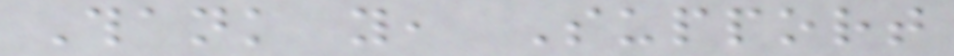Thank you, Support
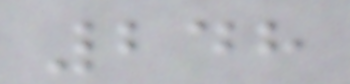248
